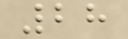28
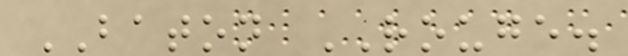BATON ROUGE.
